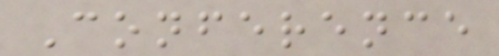Conference
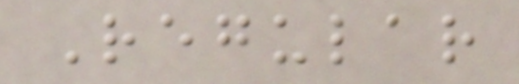Regular
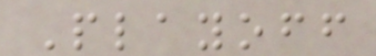Playoff
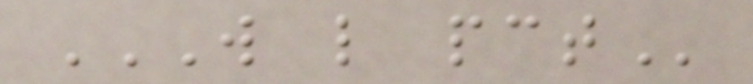W L PCT
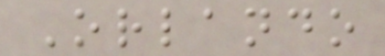Orlando
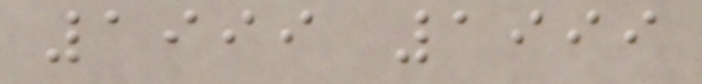1999 1999
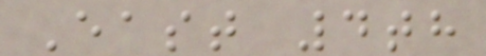East 4th
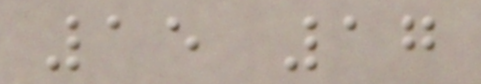15 17
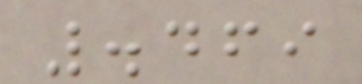.469
